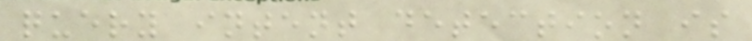query intent detection is
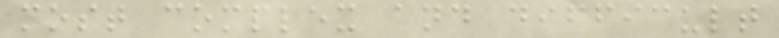most complex and difficult
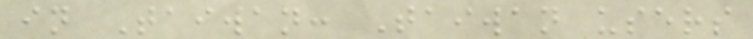in Taiwan: Taiwan users
